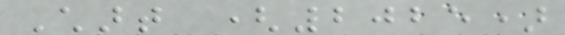Chart (2025)
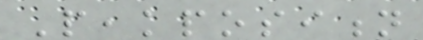Peakposition
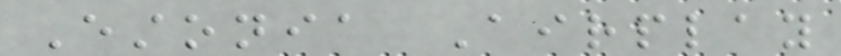Estonia Airplay
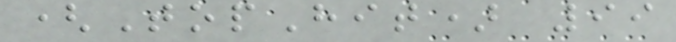(TopHit) 99
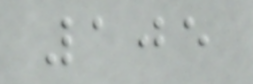105
